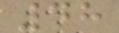48
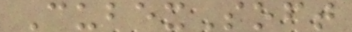CubexSoft
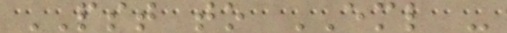PST to EML -
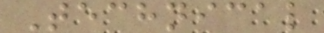Technical
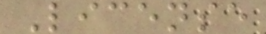License
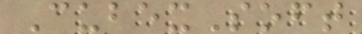CubexSoft
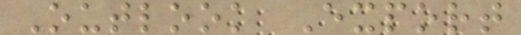Outlook Export
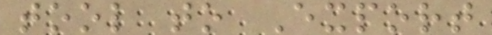tool to Export
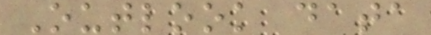Outlook data
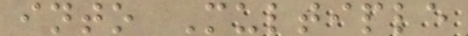into Multiple
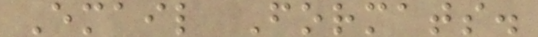Email Formats.
